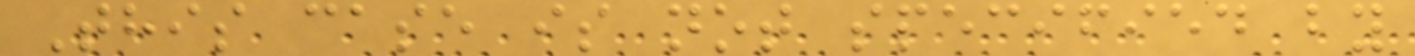This case is not specified by
